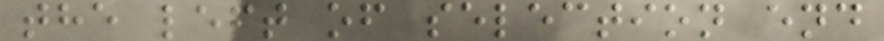the left of selection end
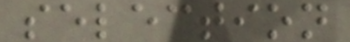selection
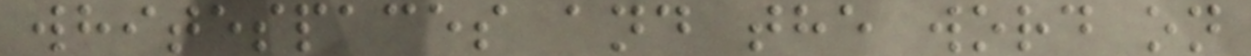whitespaces and the word on
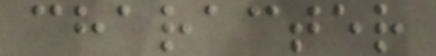character
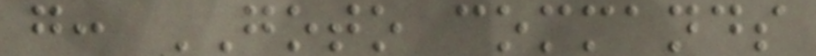g: GOTO commands
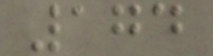174
